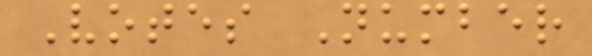Votes Number
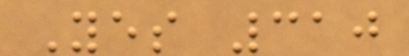Yes 310
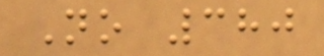No 380
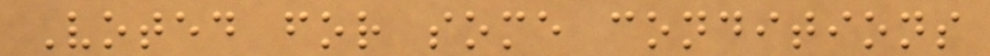Voted for some conditions
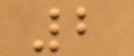2
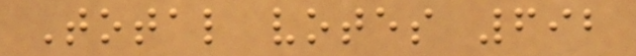Total votes 692
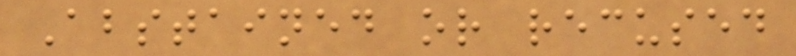Abstained or recused
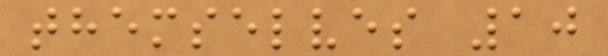themselves 10
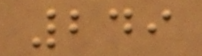249
